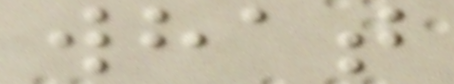what
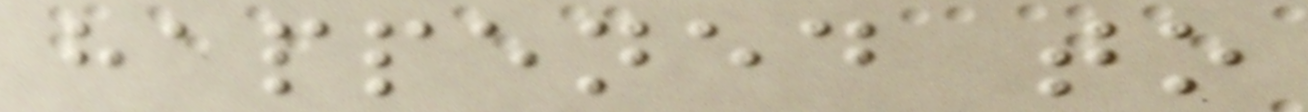happened to
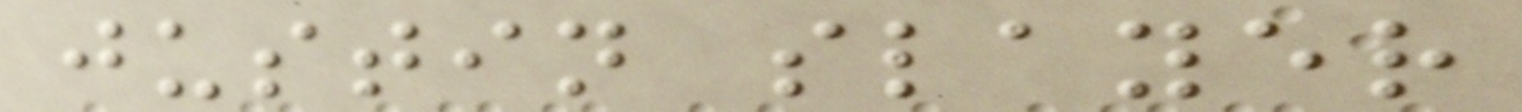justin slayer
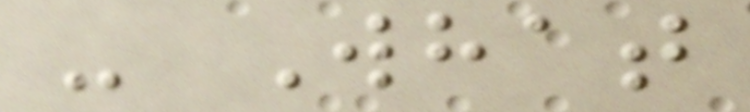- What
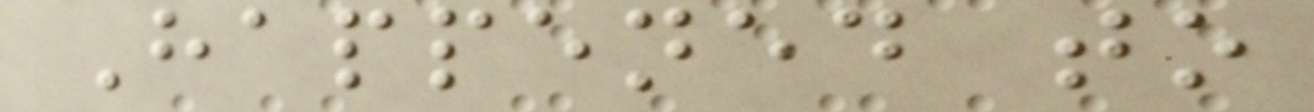Happened to
